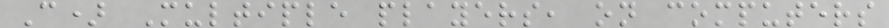C) Multiple players, on computers
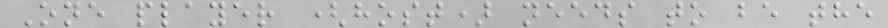One player (host) needs to be the
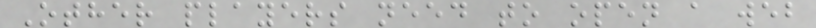Other players need to open a web
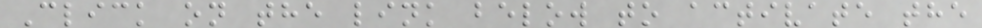Click on the link below to activate the
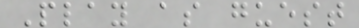Play as guest
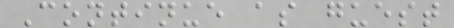Continue as guest
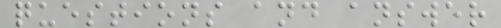questions and answer
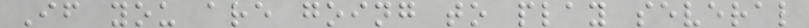If you are going to play several
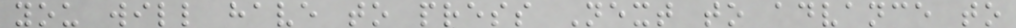you will have to press Next to advance to
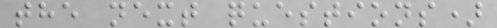the next questions)
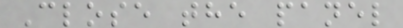Close the panel
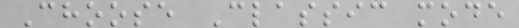Choose Classic mode
